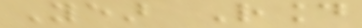Year Round
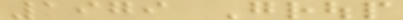1979 Group
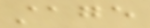stage
